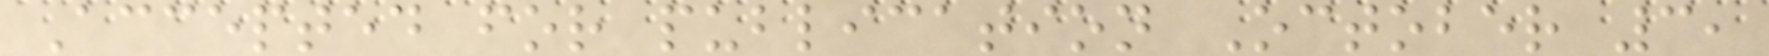Accepted for publication October 3,
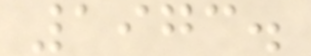1973.
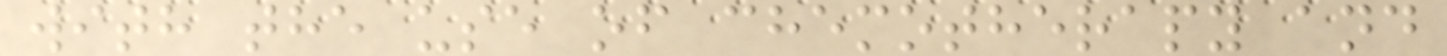with the use of chemotherapy and
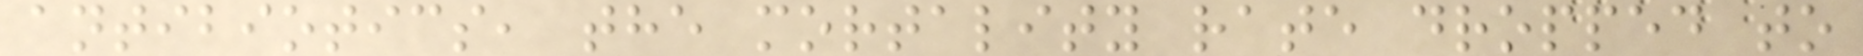antibiotics, the mortality rate dropped to
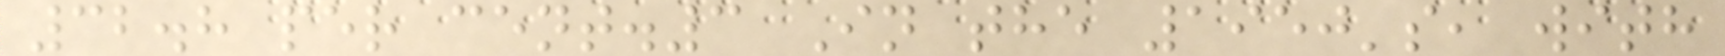32.8 per cent.3 In the 1950's, with
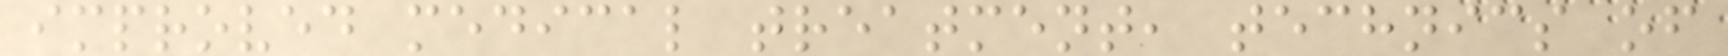improved medical treatment, technics of
